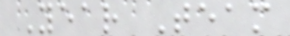Year Team
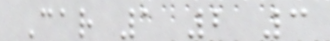Car 1 2 3
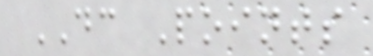DC Points
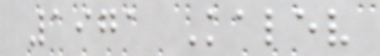1971 Kalev
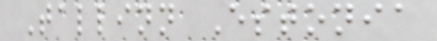Tallinn Estonia
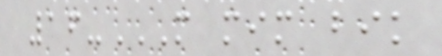16-M MIM BIK
